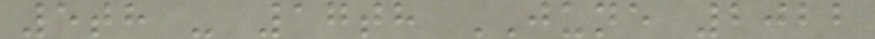5th - 17th JUNE 2022
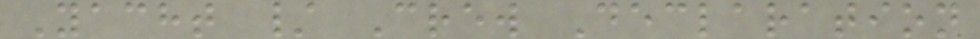Yacht / Crew Declaration
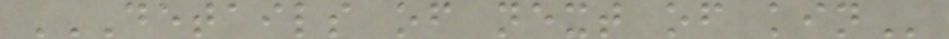DETAILS OF NEXT OF KIN
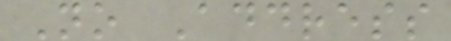No Address
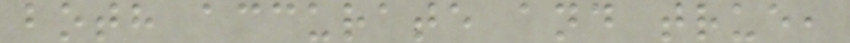both accurate and true,
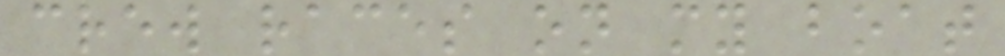crew races on my boat
